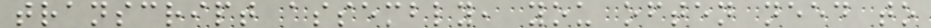transcript assembly, you often need to
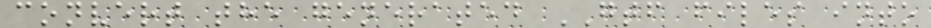convert the generated GTF files into
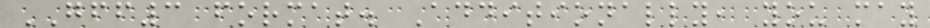GFF3 format. Additionally, you may
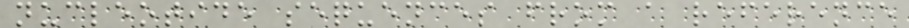nucleotide sequences from a reference
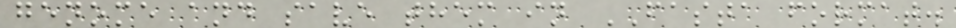genome and save them in FASTA format.
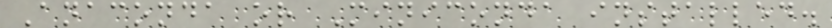Anaconda or Miniconda installed.
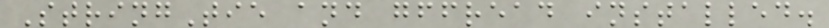StringTie and gffread installed.
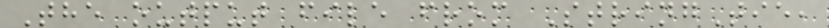The output file from StringTie,
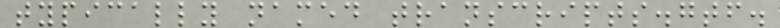typically named transcripts.gtf.
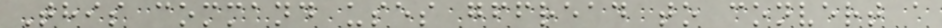This command uses gffread to convert a
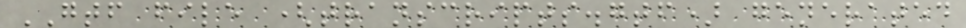GTF file (transcripts.gtf) generated
